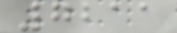7211
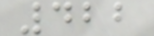422
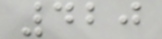420
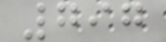797
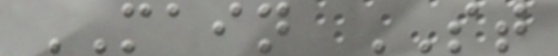MAIN ST
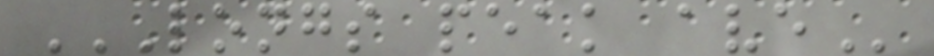LONGS PEAK AVE
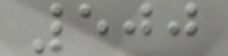500
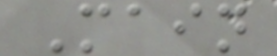Main
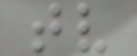tv
